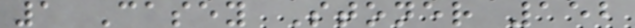1 Casey Stoner 152
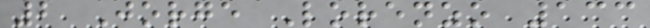2 Jorge Lorenzo 133
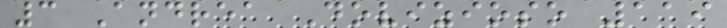3 Andrea Dovizioso 119
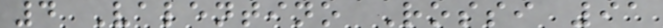4 Valentino Rossi 91
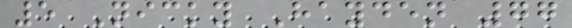5 Nicky Hayden 77
